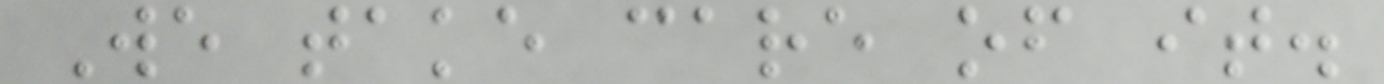We take care of it.
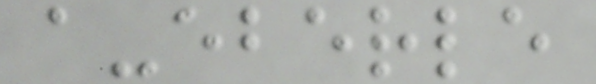a-eberle
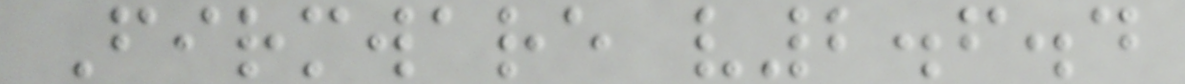Firmware v2.6.4
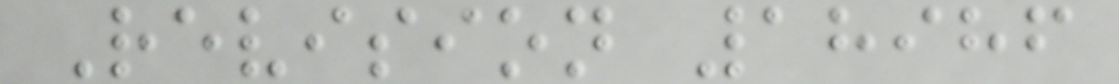Revision 18986
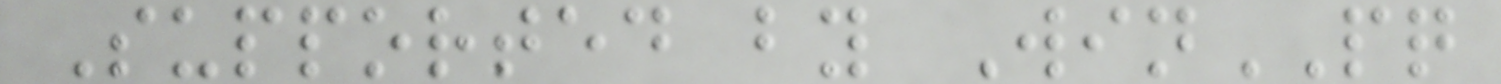Supported by WinPQ
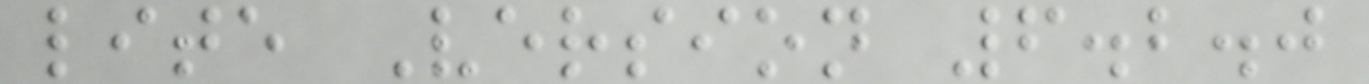lite Version 6.2.0
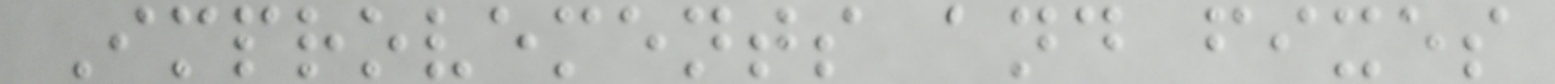Improvements and fixes
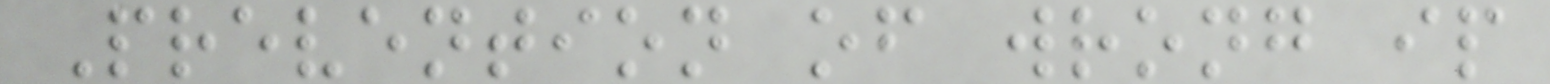Prevention of wrong ip
